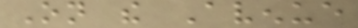On the Avenue
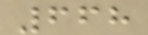668
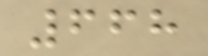668
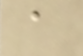a
